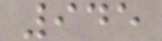945
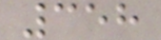358
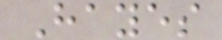Hayes
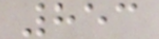853
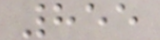855
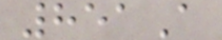851A
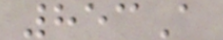853A
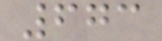673
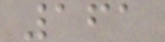161
